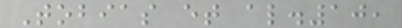Tobias et al.10,
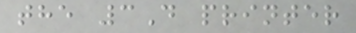the 3D printer
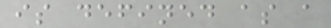is defined as a
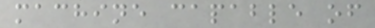machine capable of
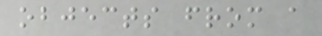objects from a
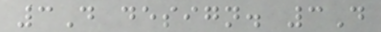3D design. 3D
